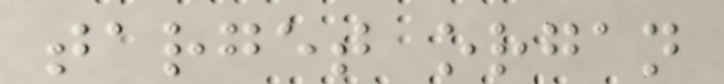target organ
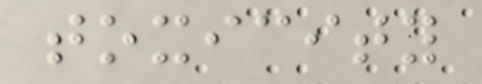toxicity
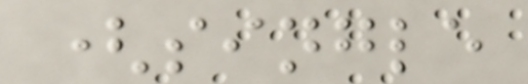(single
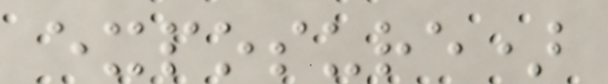exposure)
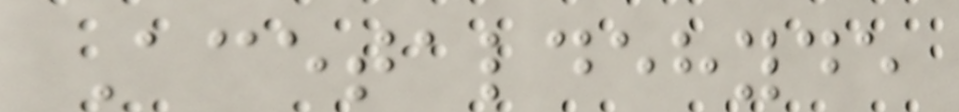Acetaldehyde
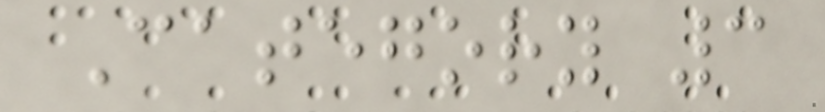Category 3
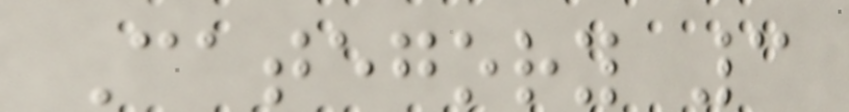Category 3
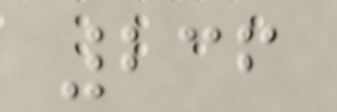236
